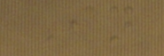In
